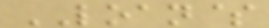LOAN$
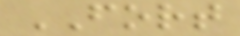FORT
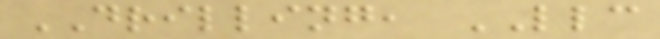DRILLING, LLC
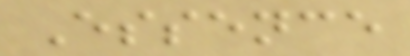Essence
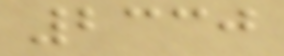2330
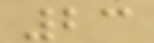23
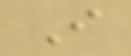I
